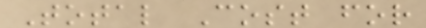Total Cost for
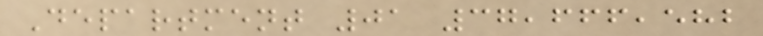Department 01 37,666,582
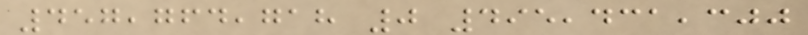457,764,718 0 495,431,300
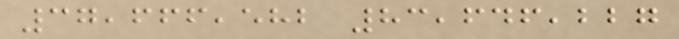37,666,582 83,646,227
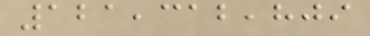121,312,809
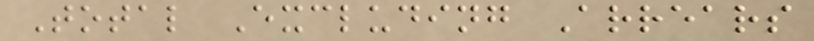Total Excluding Arrears
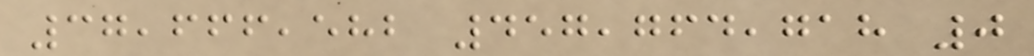37,666,582 457,764,718 0
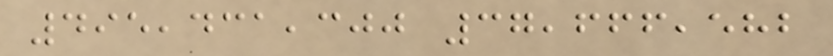495,431,300 37,666,582
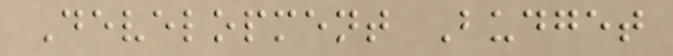Development Budget
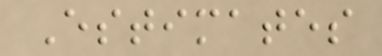Estimates
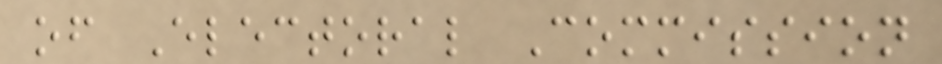of Electoral Commission
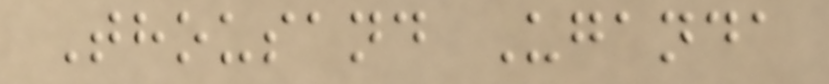Thousand Uganda
